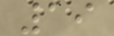19
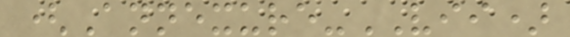(Annexure-VII)
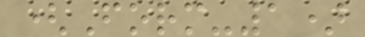(Form-1)
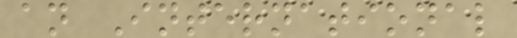an International
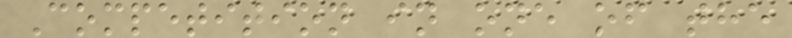Competition in one of the
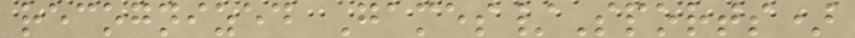recognized Games/Sports)
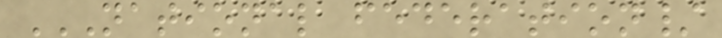NATIONAL FEDERATION/
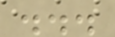...
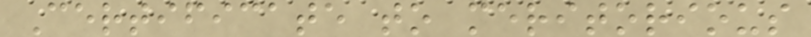Certificate to meritorious
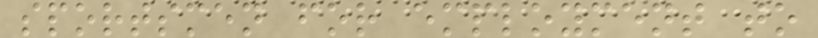sportsmen for employment to
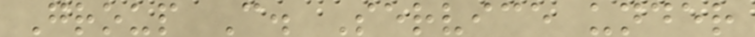Group C. Service under
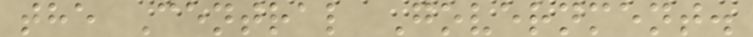the Central Government.
